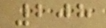208
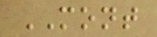MONT
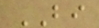BI
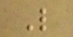L
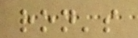ron's
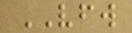VFW
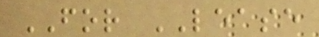FOR LEASE
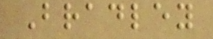Bradley
